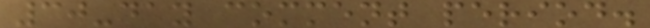30-day comment period.
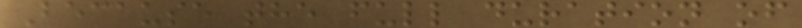Because the full duration of
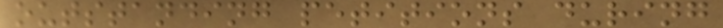outstanding petitions during
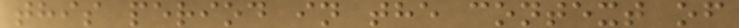this period in the context of
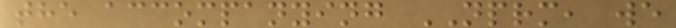the accompanying NPRM, we
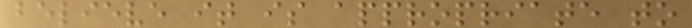believe it is appropriate to
